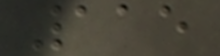115
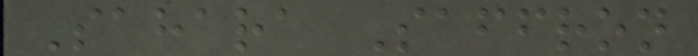Sahara Saffron
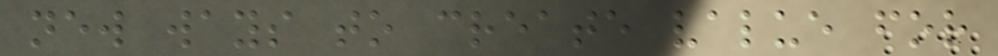new ways to create value for
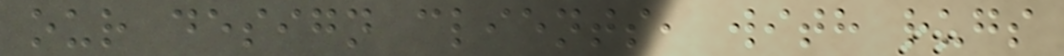our design clients, with rugs
